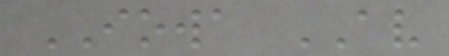IOWA AV
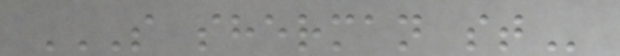S SHERMAN ST
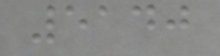5140
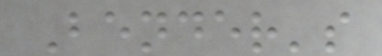Bender's
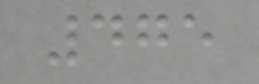475
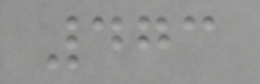473
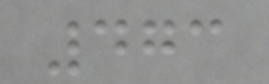473
